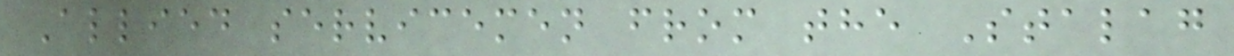Allied servicemen from the Stalag
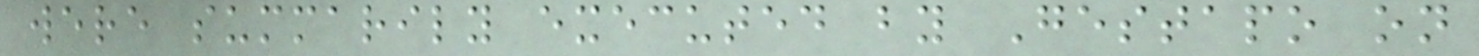were summarily executed by Gestapo on
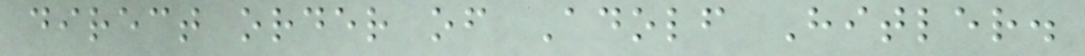direct order of Adolf Hitler.
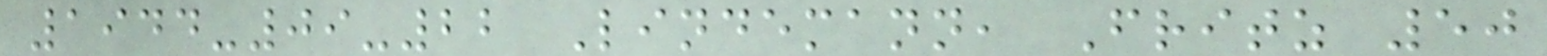1944-09-22 Lindemann, Fritz 50
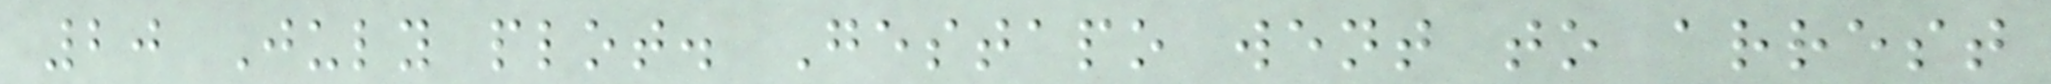20 July plot. Gestapo went to arrest
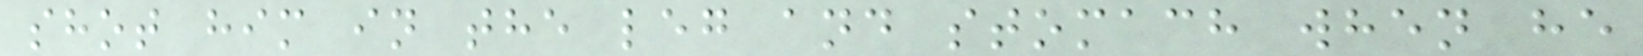shot him in the leg and stomach when he
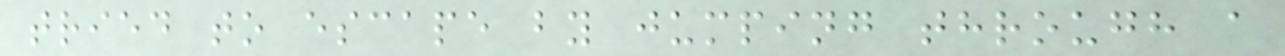tried to escape by jumping through a
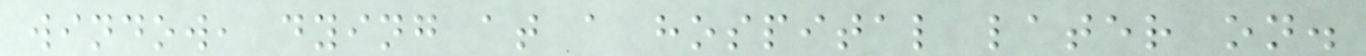window, dying at a hospital later on.
